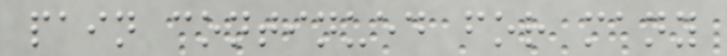pain continued for many
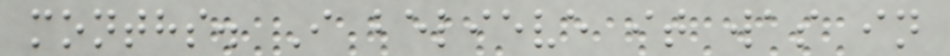months. I believe it was in
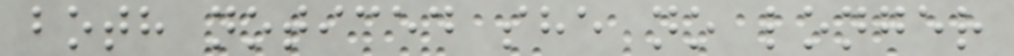both noticed she no longer
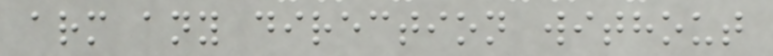arm any direction without
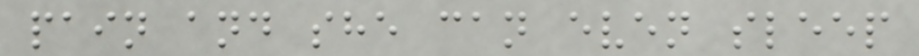pain and she can even sleep
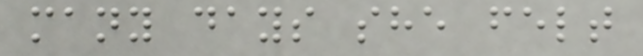many days she felt
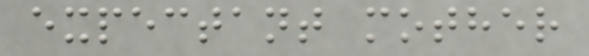expectant mother
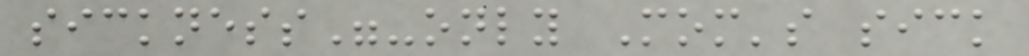sickness"-only Mom's sick
